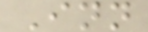Inn
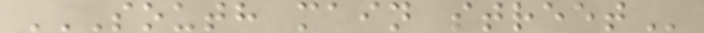SOUTH MAIN STREET
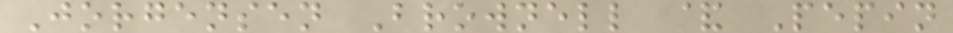Jorgensen Brownell & Pepin
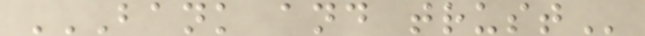BANK AND TRUST
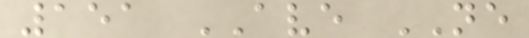151 AVE NE
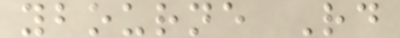ybourne Rd
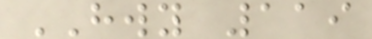HWY 119
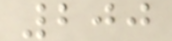200
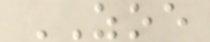ZOE
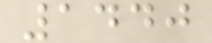1440
